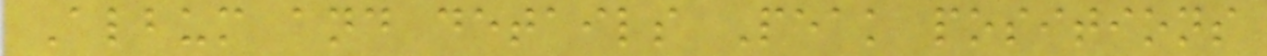Album and details Peak positions
